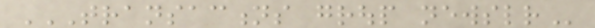TRANSACTIONS GROUP NEWSLETTER
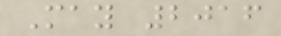May 2016
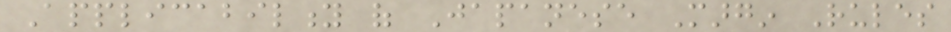Applicability of Japanese Margin Rules
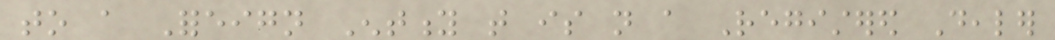to a Foreign Entity that is not a Registered Dealer
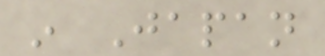in Japan
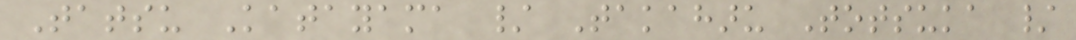Tatsu Katayama / Takaharu Totsuka /
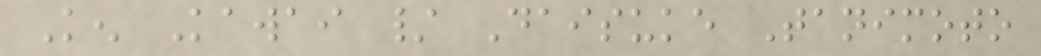Ken Kawai / Daisuke Tanimoto
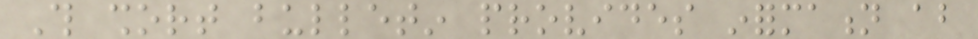This short bulletin provides information about
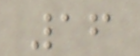16
